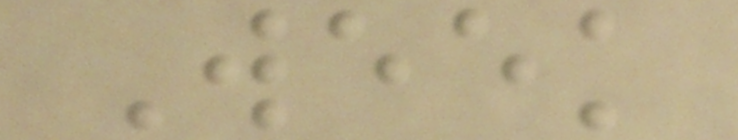Week
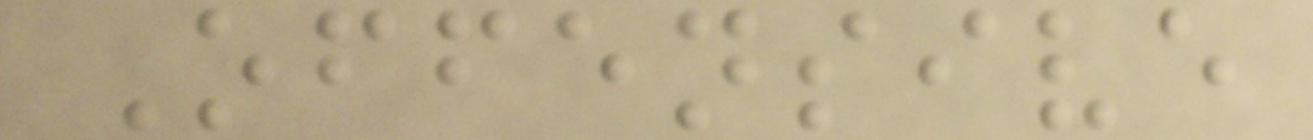Offensive
